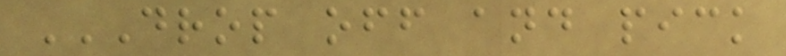DROP OFF AND PICK
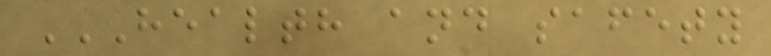HEALTH AND SAFETY
